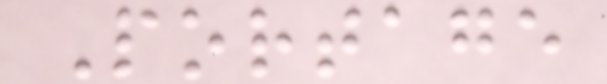Portage
